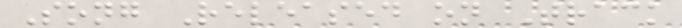Song Released on Track
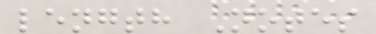length Notes
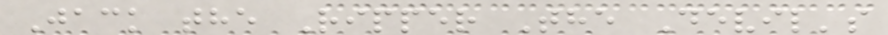Jack the Ripper The Devil's
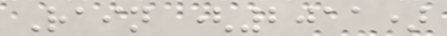Rain (2011)
